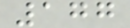177
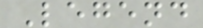Legend
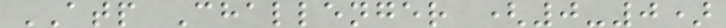ATP Challenger (0-0)
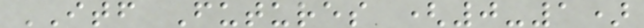ITF Futures (0-1)
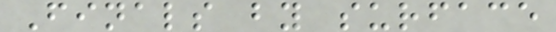Finals by surface
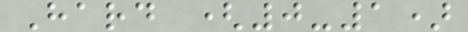Hard (0-1)
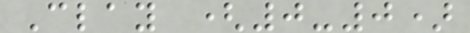Clay (0-0)
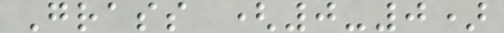Grass (0-0)
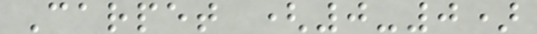Carpet (0-0)
